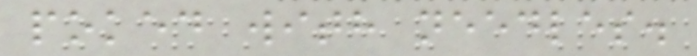poked with needles.
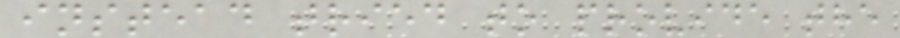instead tried to provide the
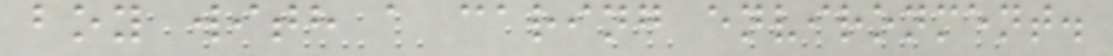boy with a caring environment.
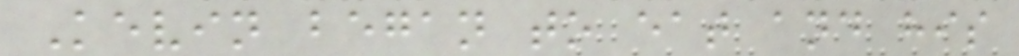Kevin began to eat and his
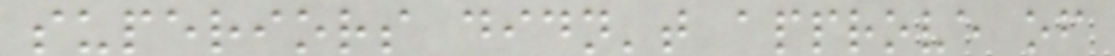superiors didn't approve of
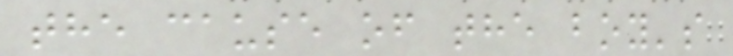the cause of the boy's
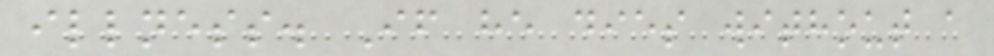illness. If he dies without a
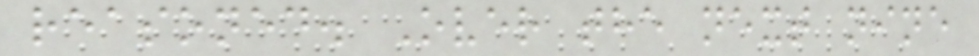reasoned. Over the next nine
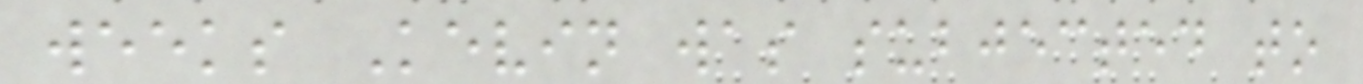weeks Kevin was subjected to
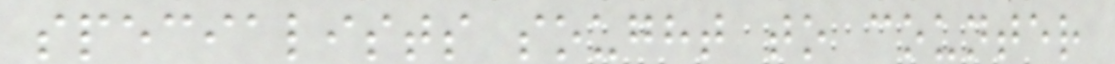specialists sought to counter
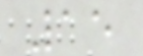15
